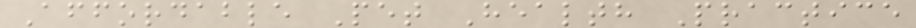Affordable Pet Health Practice
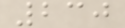230
